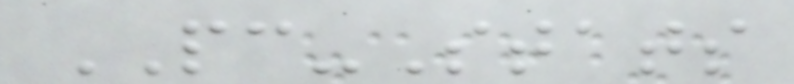PC-Stats
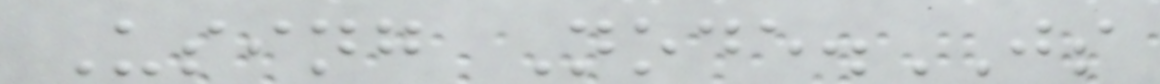Using Node.JS
